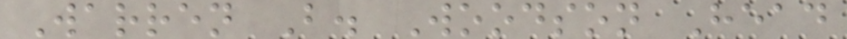Warren B. Woodson Head
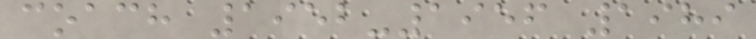coach 1952-1956 1989
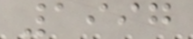1997
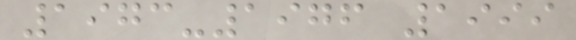1973-1976 1999
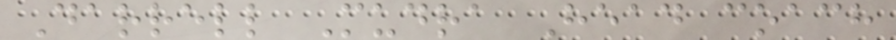Darrell Mudra Head coach
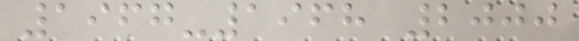1967-1968 2000
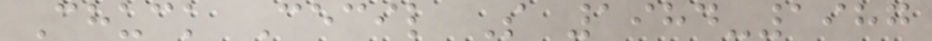Chuck Cecil S 1984-1987
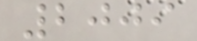2009
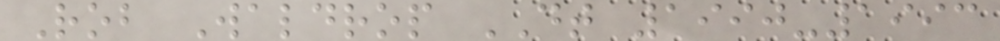Rob Waldrop DT 1990-1993
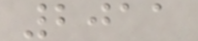2011
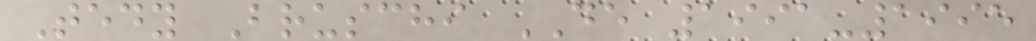Tedy Bruschi DE 1991-1995
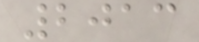2013
